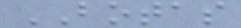BOTAS
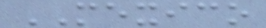MEXICO
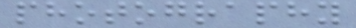photography
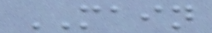MAIN
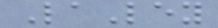LaLey
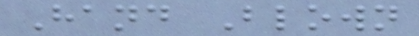Hand Blown
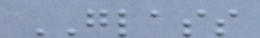GLASS
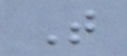T
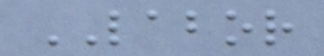LABOR
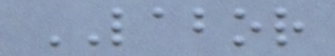LABOR
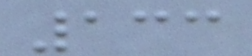133
